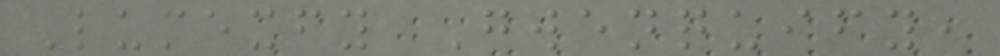Lumexfy Gwenquify,
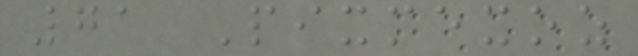71 Pixmexoz
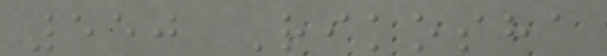550 Rikosha
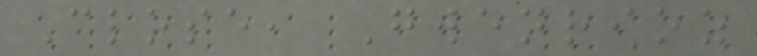Close, Gwenrioz
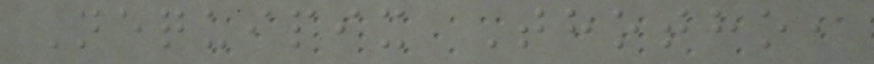Nequipix Thotho,
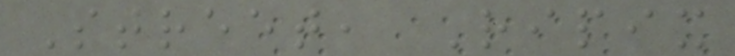Street, Ripix
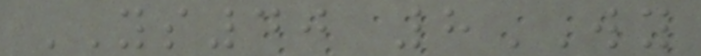YS40 8WY
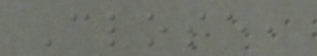Close,
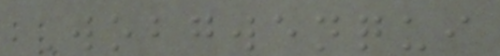Wobgwenqui
